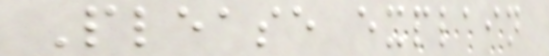Please explain
